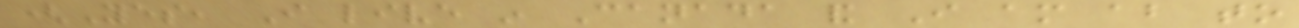(Yes, I live in Canada and I am about to
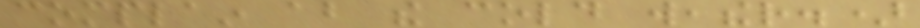complain about the cold weather.)
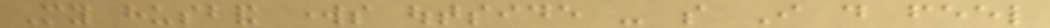My husband works outside - so I do feel
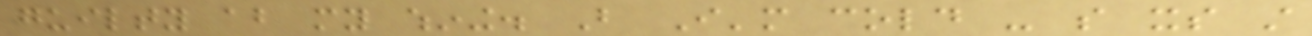guilty about my whining. But I'm cold - so its still
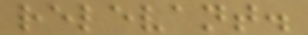relevant.
